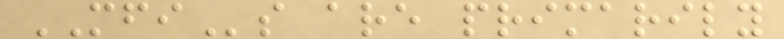MFIs are primarily
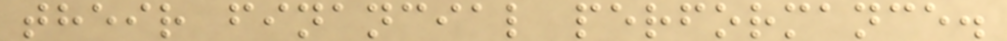their financial performance.
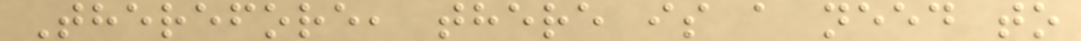Therefore, there is a need to
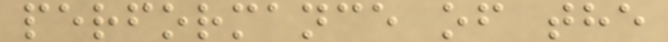performance of the
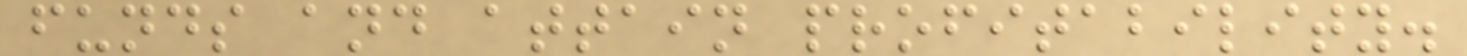funds and attain profitability.
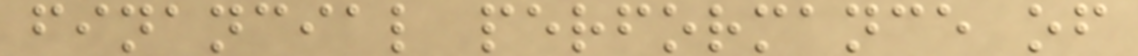financial performance of
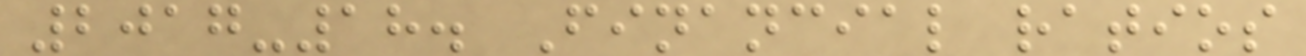2017-18. Financial ratios
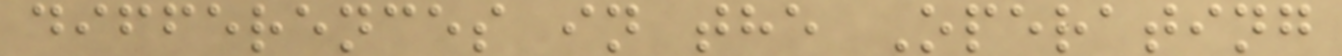differences in the Operating
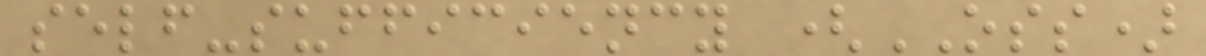self-sufficiency (OSS)
